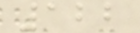122
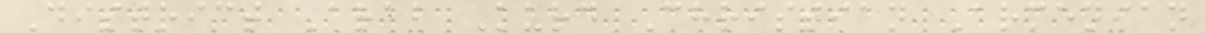District Arab Kurd Christian Armenian
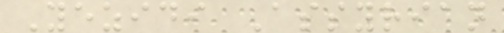Yezidi Assyrian
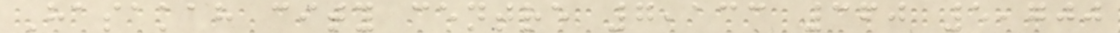Hasakah city centre 7,133 360 5,700
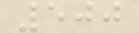500
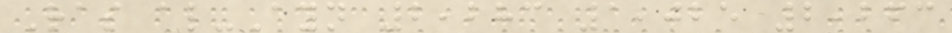Ras al-Ayn 2,283 1,025 2,263
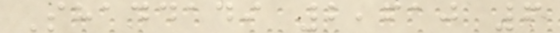Shaddadi 2,610 6
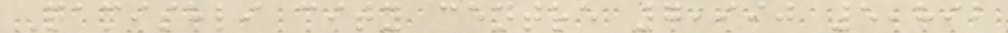Qamishli city centre 7,990 5,892
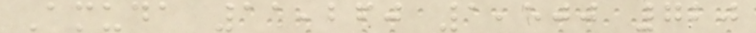Amuda 11,260 1,500 720
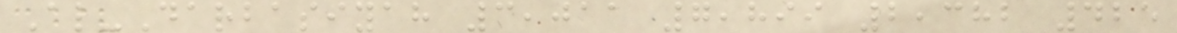Al-Darbasiyah 3,011 7,899 2,382 425
